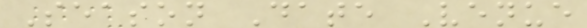Season Date Venue
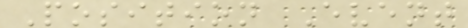Position Event
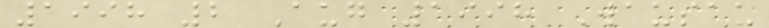1998 2 Aug 1998 Wausau
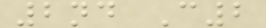2nd C2
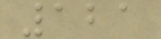121
